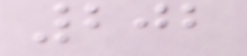202
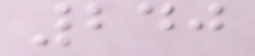240
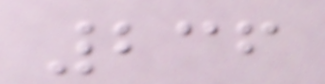236
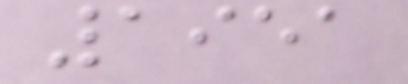1951
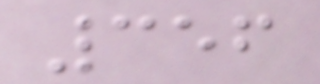356
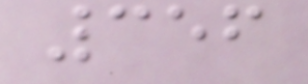356
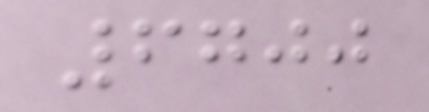6700
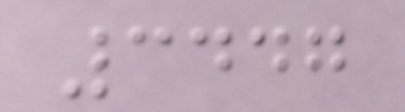3447
